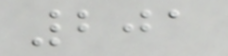201
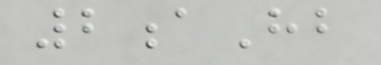2aHb
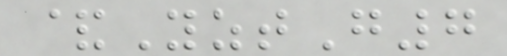&YztG7
